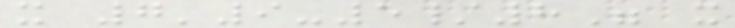x 7'9-5/8" x
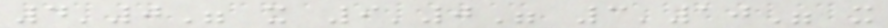4'0" x 9'0" 3'10" x
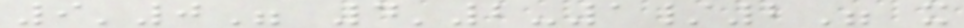9'0" 4'2-1/2" x
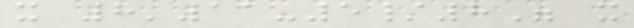x 8'11-5/8" x
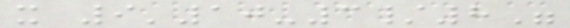x 9'10-3/8"
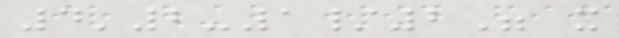4'2-1/2" x
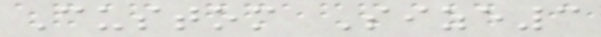Custom Size3
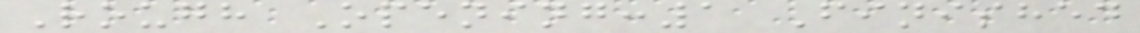Rough Opening:1 Finished
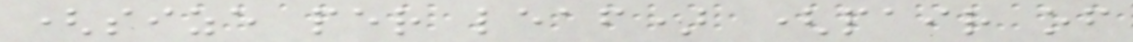(size per leaf) (pair of
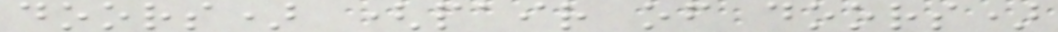doors) (pair of doors)
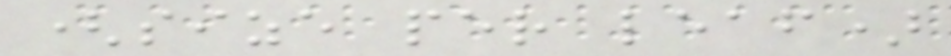(size per leaf)
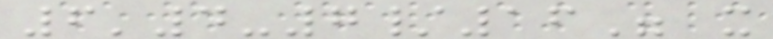6'4-7/16" x
